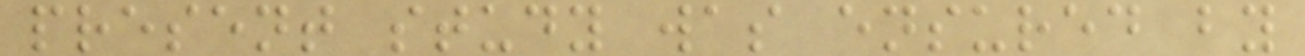present study was ensured by
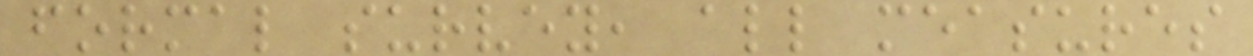formal survey, all measures
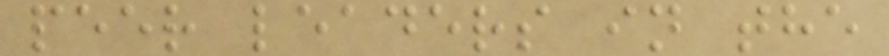peer leaders in the
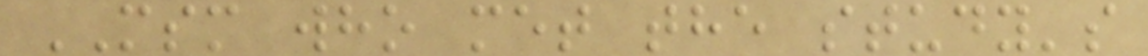MSM who met the study's
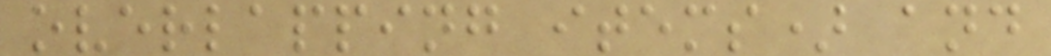overlapping items) and
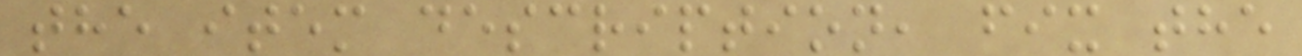the item description, fix the
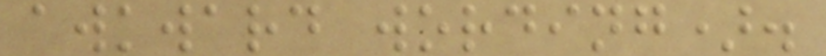awkward wording).
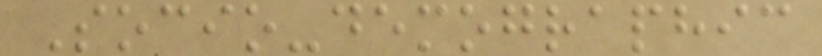Socio-demographic
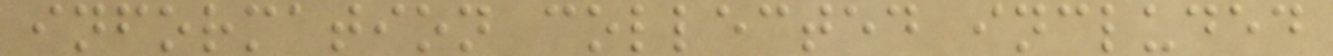information collected included
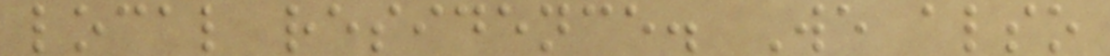local residence. We also
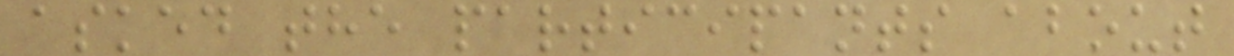asked the participants about
